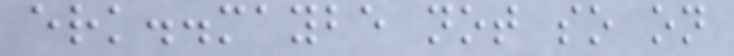erk..maybe not so on
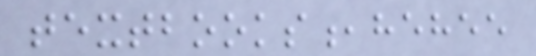textbooks,hehee
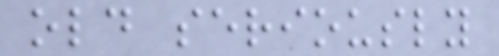old seriously
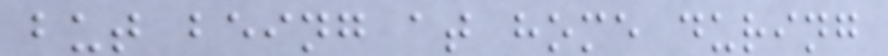but being at home during
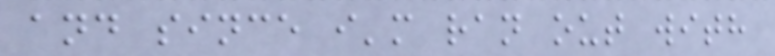and since i'm ran out with
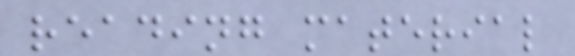reading material
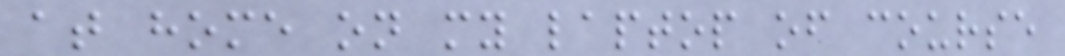at home on my laptop of course
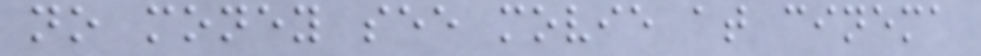no money see movie at cinema
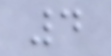4
